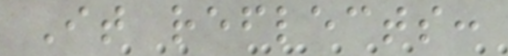It reflects:
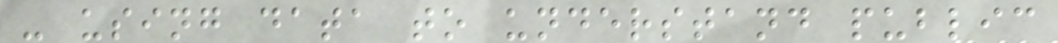- using data to understand public
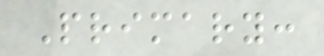Primary:
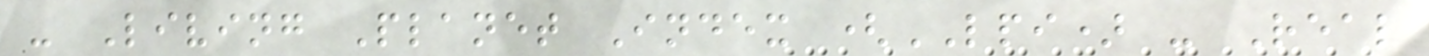- Living Planet Index (LPI) - Real
